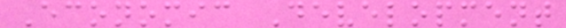Economic Development
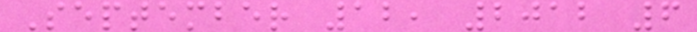September 12, 2012 6
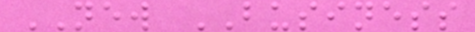NEW BUSINESS
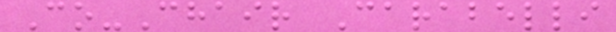Co-Chair Carabelli
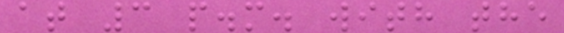at 3 p.m. with the
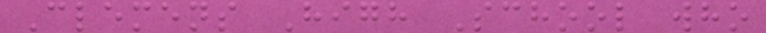Clemens High School who
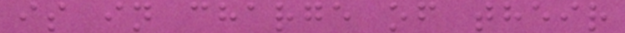is in charge of their
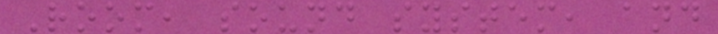Room, sound system, and
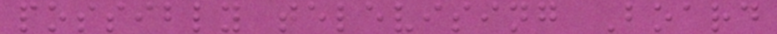possibly televising Board
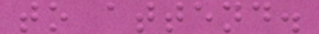to attend.
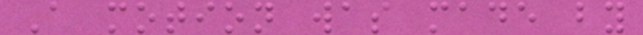A motion was made by
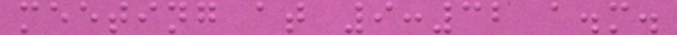meeting at 9:32 a.m.
